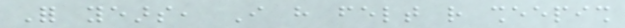For years, I have felt rather sheepish
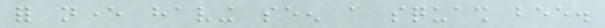for never having seen a squash bee.
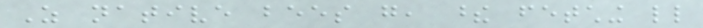As native bees go, these fetching little
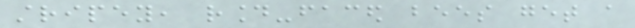stripey, round-faced bees get a
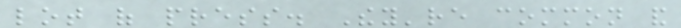lot of press. They're common and
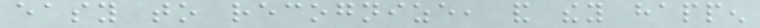easy to recognize, and they happen
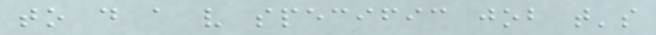to do a very specific job that's
